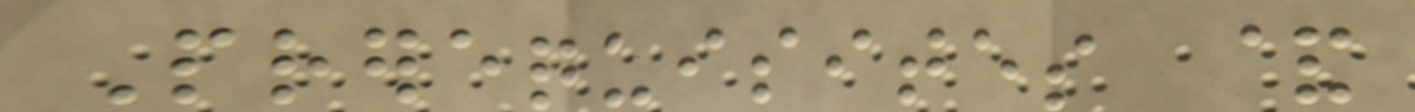Prerequisites &
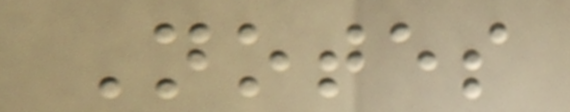Notes
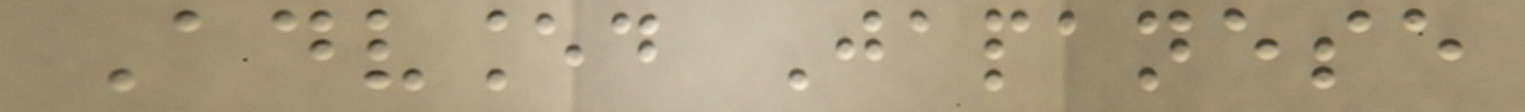Advanced Japanese
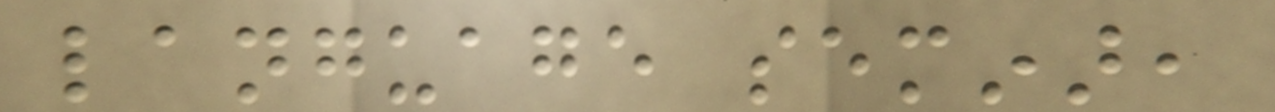language seminar,
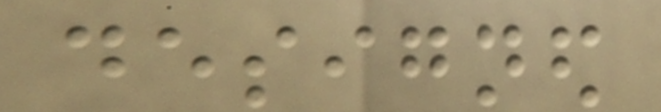designed
